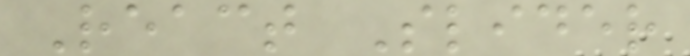React Slider
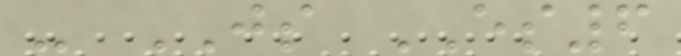- JS ES6
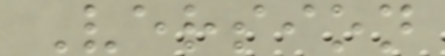Version
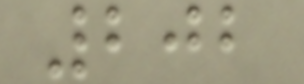202
